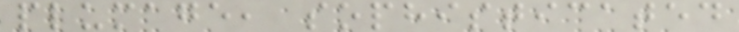plumage, sophisticated
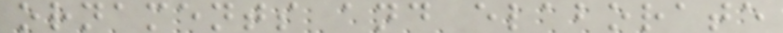ornaments and elaborate
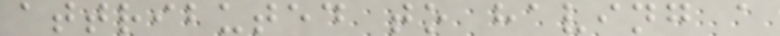attributed to having a
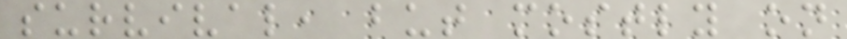survival, but mostly on
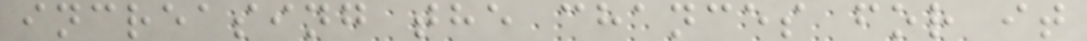increasing the chances for it
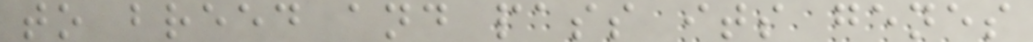to breed and pass its genes
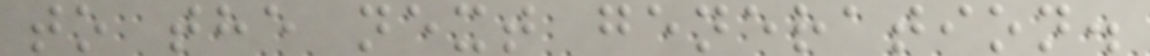to the next generation.
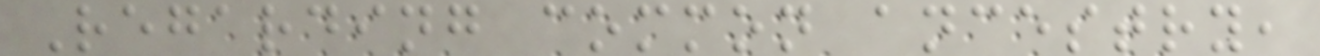Regarding common ancestry,
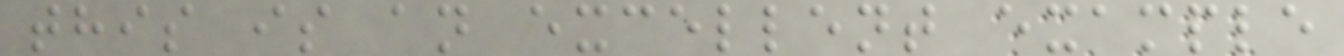this is an excellent example
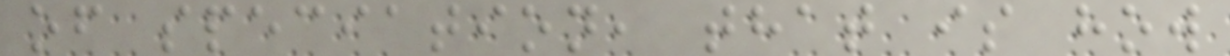of speciation, that is how
